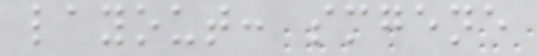layout: smgene
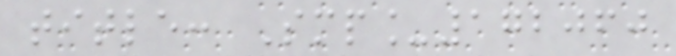title: Smp_172060
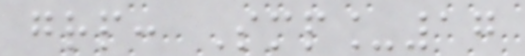grp: Smp_17
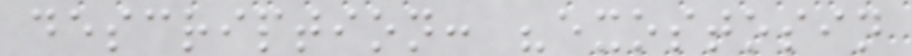description: "exostosin
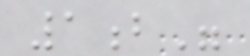1b"
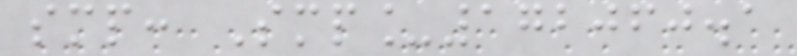smp: Smp_172060.1
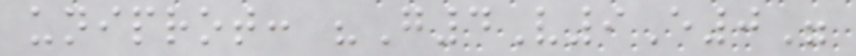uniprot: "G4V9E0"
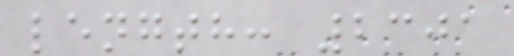length: 2301
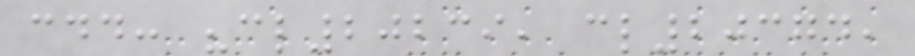cdd: "cl20239, cl20374,
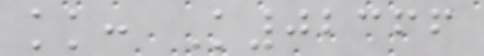kk: K02366
